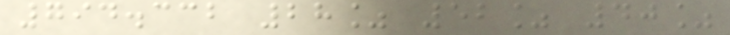794.332 28% 52% 40%
